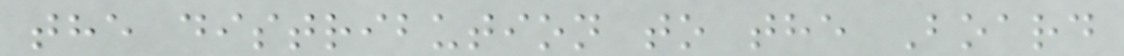the distribution to the Board
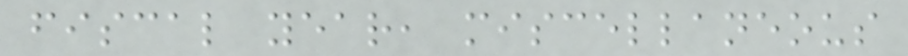fiscal year, miscellaneous
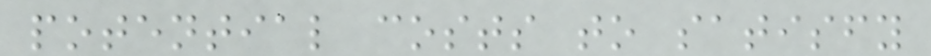potential costs to satisfy
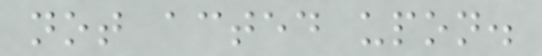not acted upon.
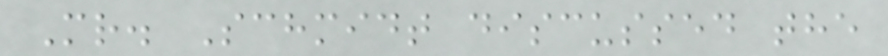Mr. Schmidt discussed the
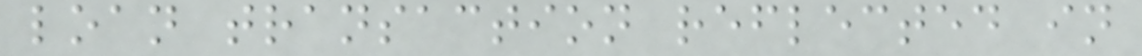loan transaction reflected in
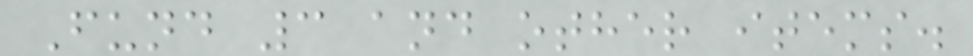Fund 3 and other items.
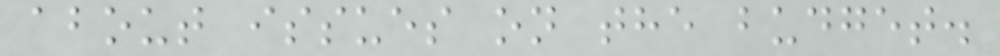about issues on the budget.
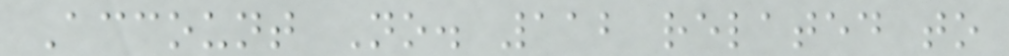Account No. 112 related to
